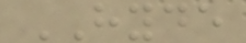HYDE
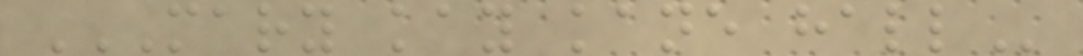MARY KAY KANE HALL
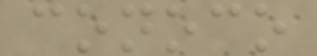conoco
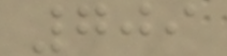709
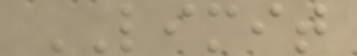LIMIT
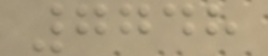7748
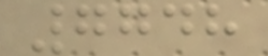7748
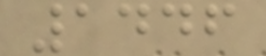1446
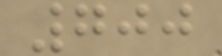700
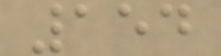154
